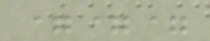===
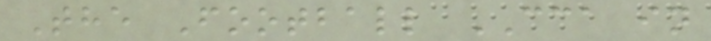The Football CCA in
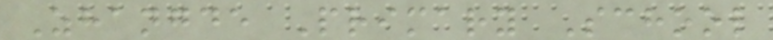Zhangde Primary School
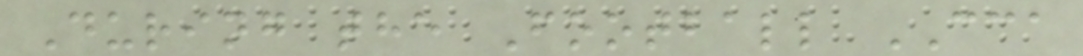During the Football CCA
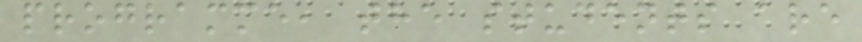programme, the students are
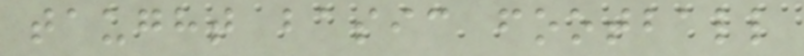taught basic football
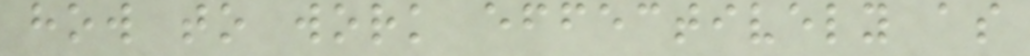how to work effectively as
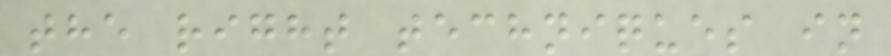the right techniques in
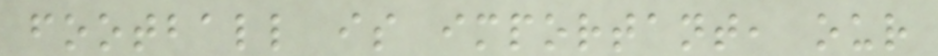football is important, our
